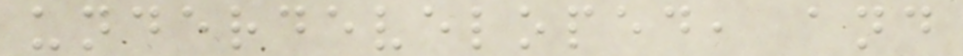underdeveloped, and
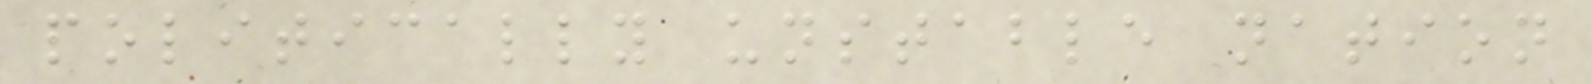politically unstable nation
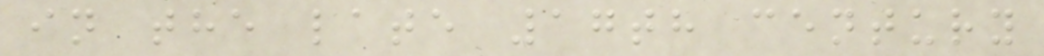in the late 17th century
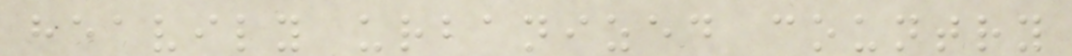heavily urbanized country
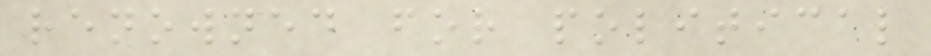renowned for political
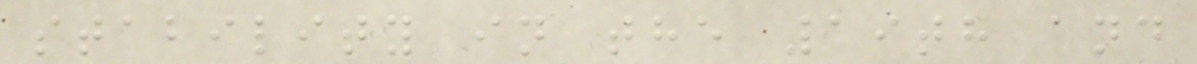stability in the 19th and
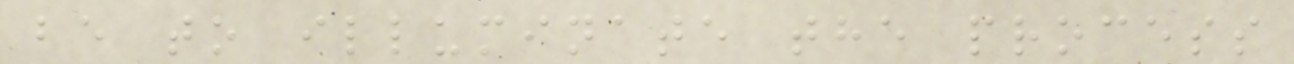be to illuminate the process
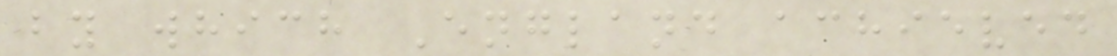by which England achieved
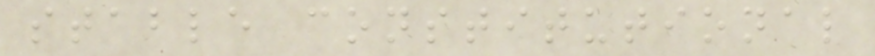stable constitutional
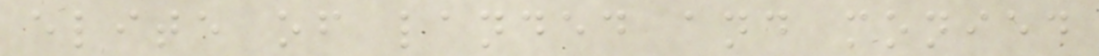elite of landed and monied
